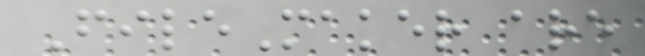FileMaker are
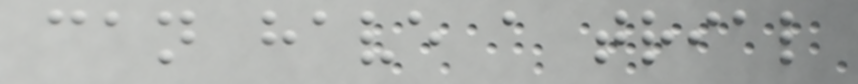can have a trial
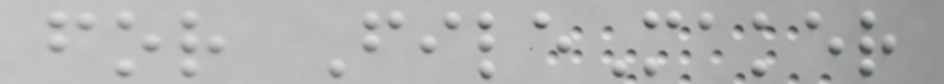for FileMaker
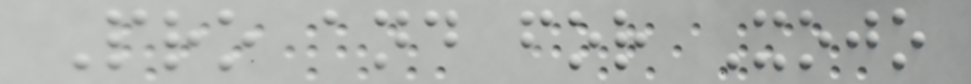Pro and for Xojo
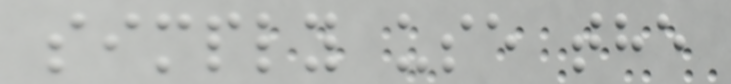simply use the
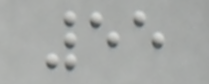55
